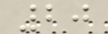20
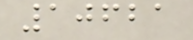10621
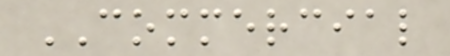COMMERCIAL
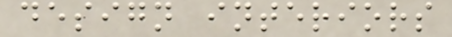design interiors
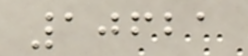10621
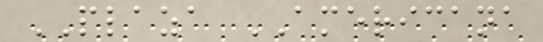PLAZA AMERICANA
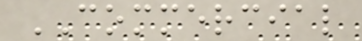COMMERCIAL
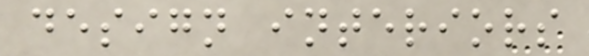design interiors
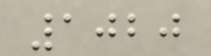1020
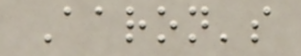Aaron's
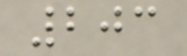203
